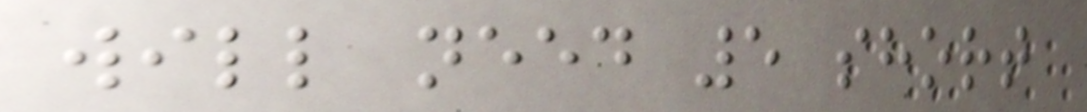will need 5 short
